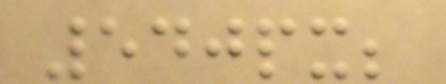540px;
